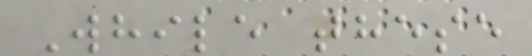While these
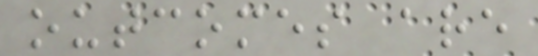outcomes are
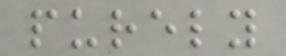purely
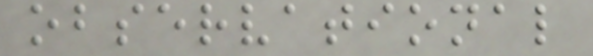observational
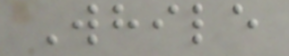While
